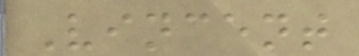Vincent
